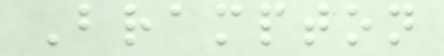Brampton
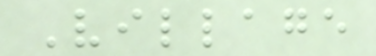Village
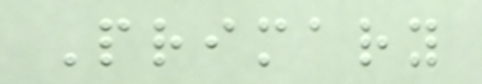Primary
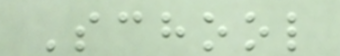School
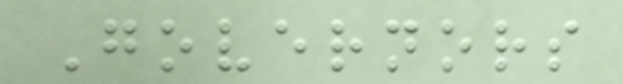Governors
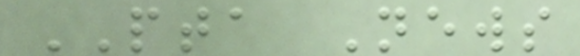PTA News
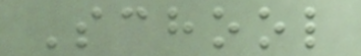School
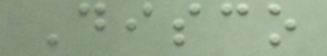Disco
